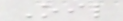Oil
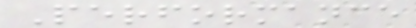Performance
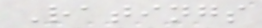Ratings
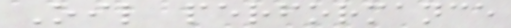Oil performance
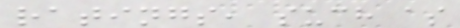ratings, such as
